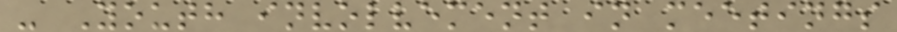- Youth involvement in meetings
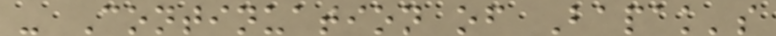- Continuation of Bapak's
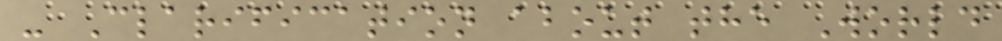- Clarification about the World
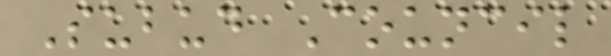Subud Council
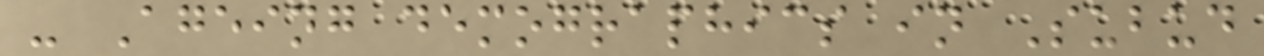- Ageing demographics in Subud
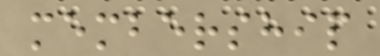membership
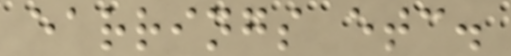earrings etc.
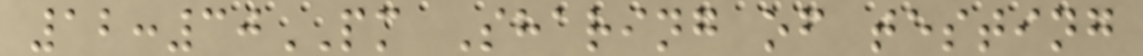12:30PM Sharing of testing
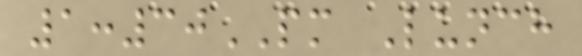1:30PM Lunch
